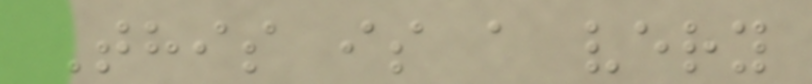This is a very
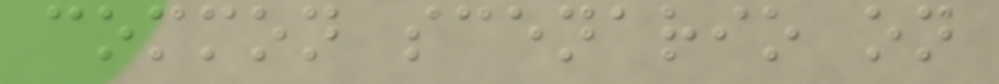common scenario on
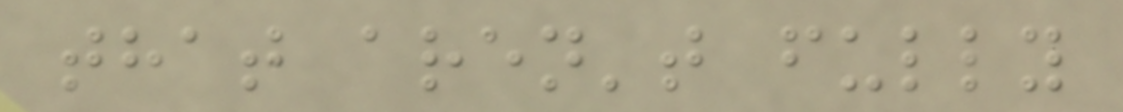that aren't fully
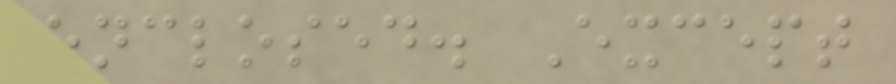enclosed. Except
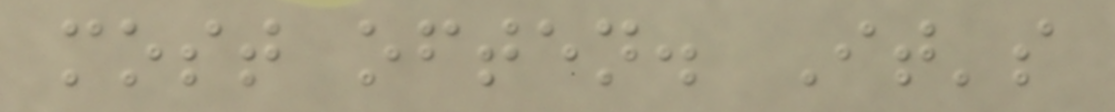most often. It's
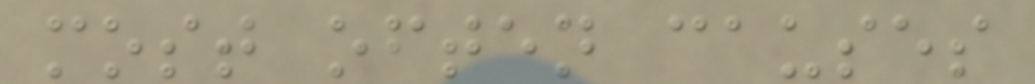most often causes
